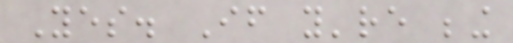Yes. If you're being
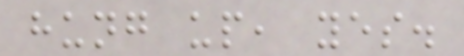hung up, yes.
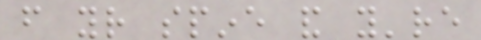from your spine and you're
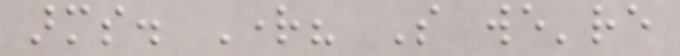arms. Right? So we're
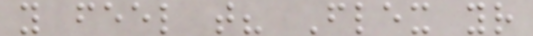you feel that? Flex your
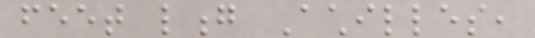feet long Achilles,
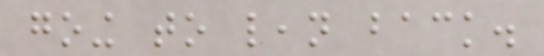going to lean back.
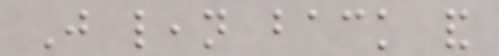Just lean back and
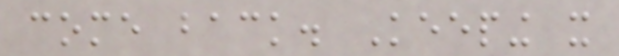come back. Keeping it
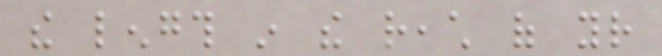the length in the reach of your
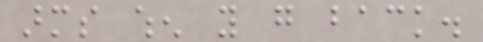arms when you go back.
